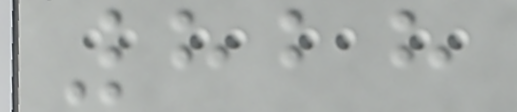828
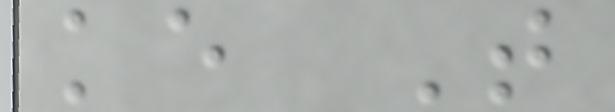ke T
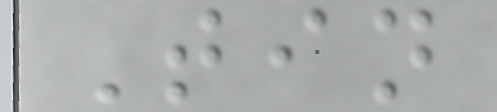Tin
